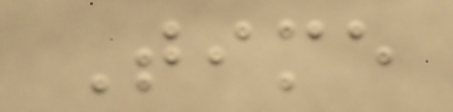Time
